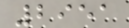2951
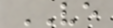VE
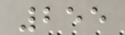255
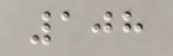108
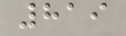819
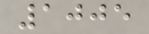1005
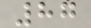87
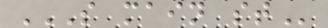S MAIN ST
